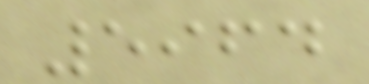5964
